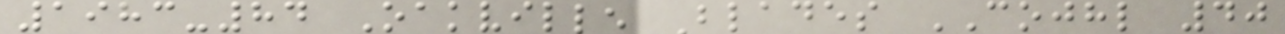1983-84 Oakville Blades COJHL 40
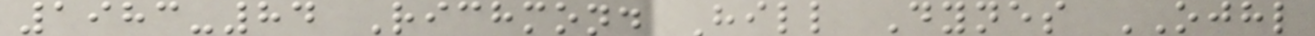1983-84 Richmond Hill Dynes OJHL
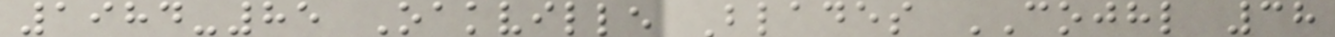1984-85 Oakville Blades COJHL 38
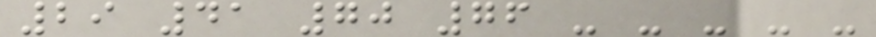29 41 70 76 - - - - -
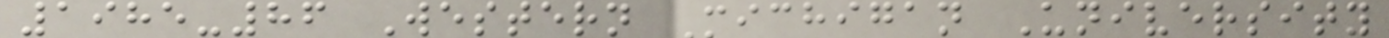1985-86 Western Michigan University
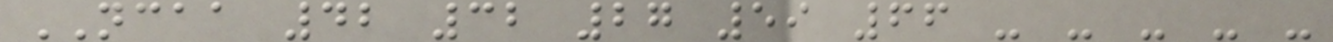NCAA 42 32 27 59 66 - - - - -
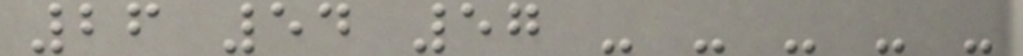26 54 57 - - - - -
